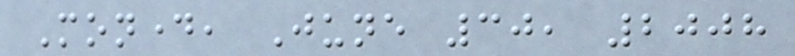Monday, June 30, 2008
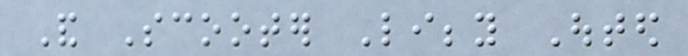And Scooter Libby Outed
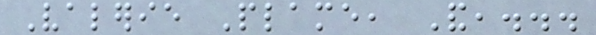Valerie Plame, And,...
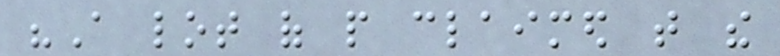"A lot of people claimed that the
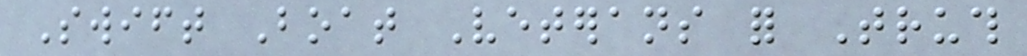Swift Boat Veterans for Truth
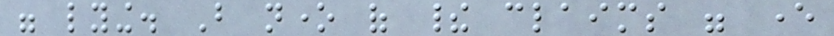were lying. But none of their claims were ever
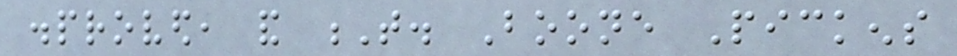disproved, and T. Boone Pickens
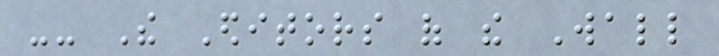-- The Editors of the Wall
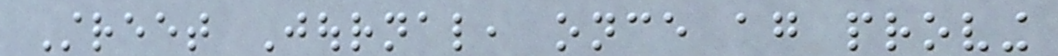Street Journal, once again proving
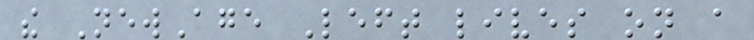the NewAge Left lives on a
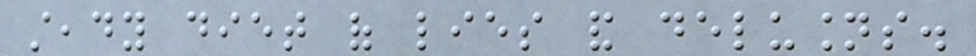steady diet of lies and delusions.
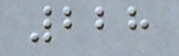228
